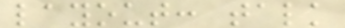layout: talk
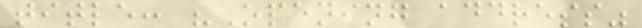title: "Opening address"
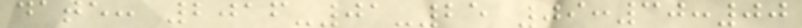date: 2016-01-25 09:30:00
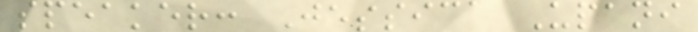speaker: Jessica Upani
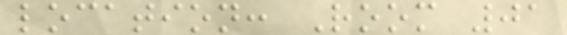location: Room 01
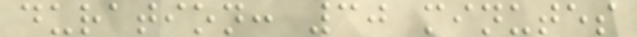duration: 30 minutes
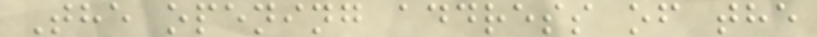The opening address of the
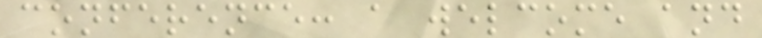conference: a welcome and
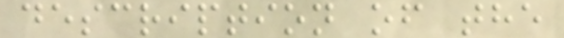description of the
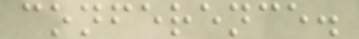conference.
